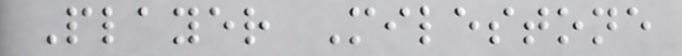Player Milestone
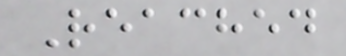Reached
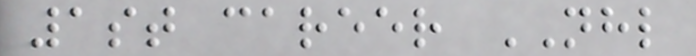1st career NHL
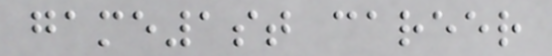game1st career
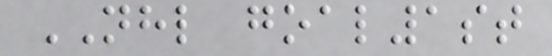NHL goal1st
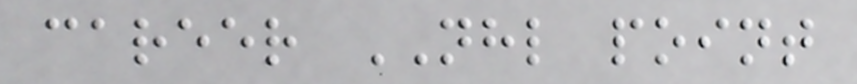career NHL point
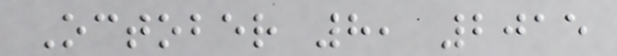October 8, 2015
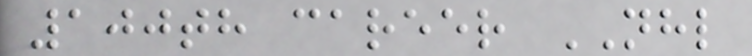100th career NHL
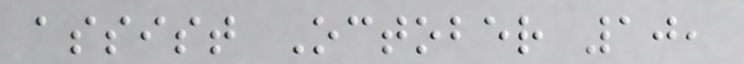assist October 10,
